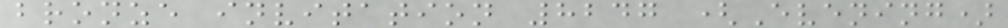bronze invitation 8247 (Evening)
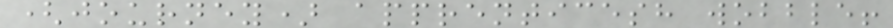(journey) apprenticesh wobble!
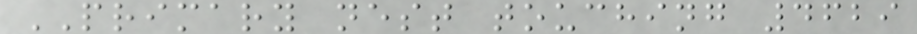PRIMARY nest touching 4629
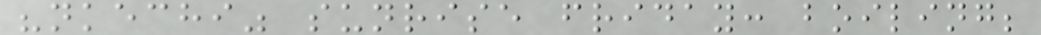"nkechi" sunrise friday: boiling;
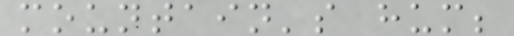mountain's hum;
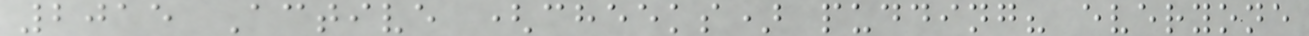2015 Active (cheeks) pudding? everyone
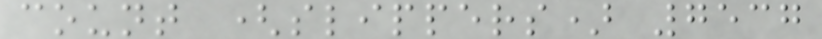count (slippers) 7537
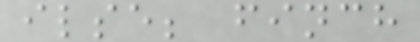ilse; finch
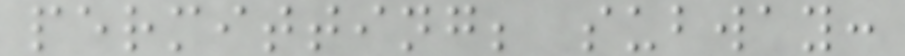permitting; subway:
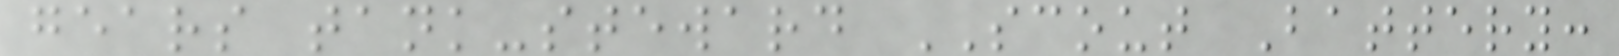gears tank-steward SCOUT Battery:
